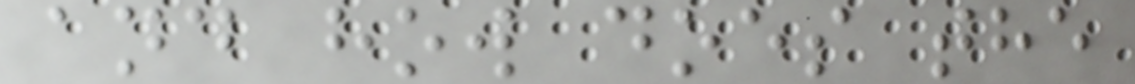and how does the
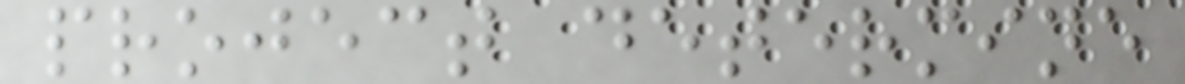project determine
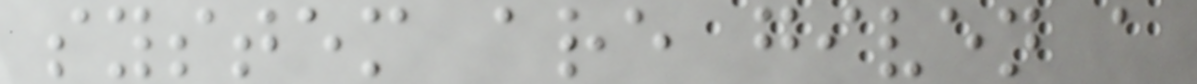system are given a
